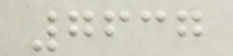7637
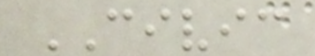CIVIC
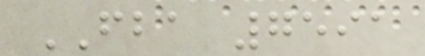FBA 7591
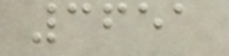3651
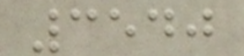3540
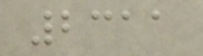2311
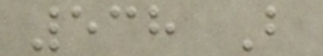538 B
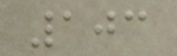103
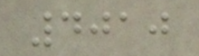4010
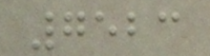7523
